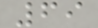69
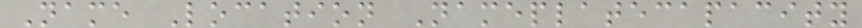Name Location Nameplatecapacity
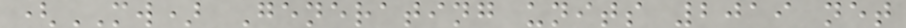(MW) Generating units 2019 net
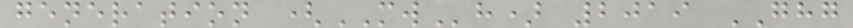generation (MWh) 2019 GHG
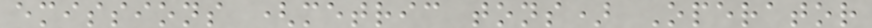emissions (metric tons) Operator
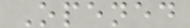Opened
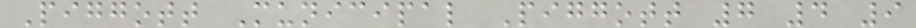Piggott Municipal Piggott 7 4 9
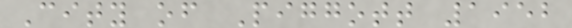City of Piggott 1952
